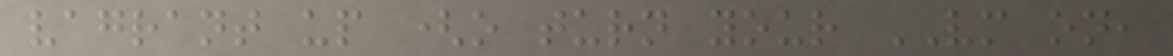vagrant up (o turn your VM on,
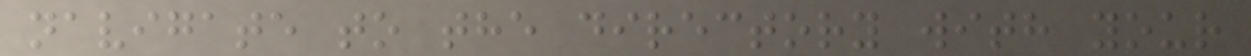navigate to the directory with your
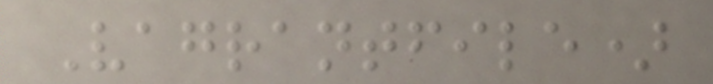Vagrantfile)
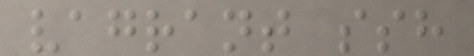vagrant ssh
